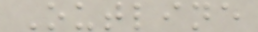Outline
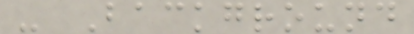- Background
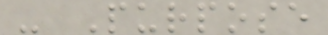- Purpose
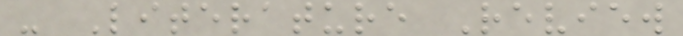- Literature Review
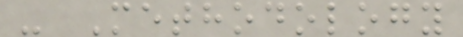- Methodology
